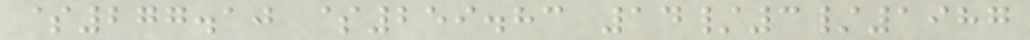$277.10 $259.83 14/3/1987
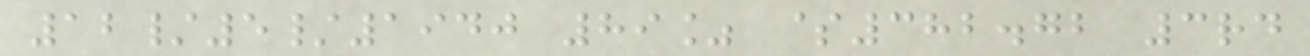12/5/1940 89% $382.72 3rd
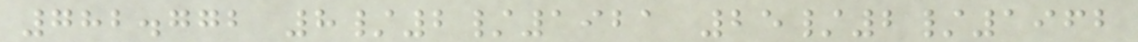782.772 8/2/1921 25/2/1962
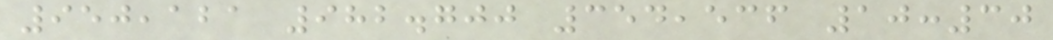950,121 982.700 354,536 10:30
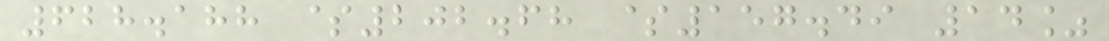628.188 $202.68 $157.49 14%
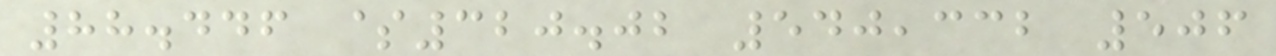88.446 $320.02 540,332 506
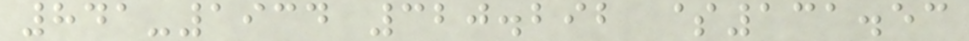841-1934 320.292 $131.53
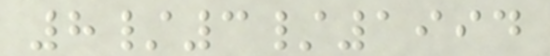8/3/1994
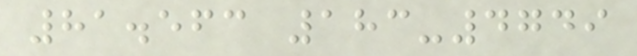81.563 183-4749
